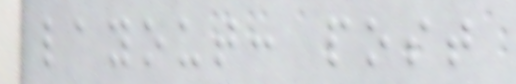layout: post
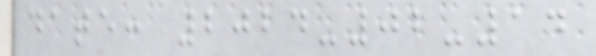date: 2024-02-14
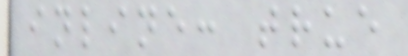inline: true
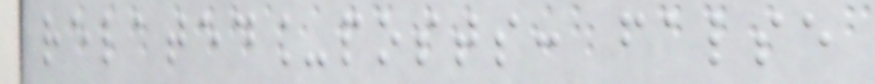related_posts: false
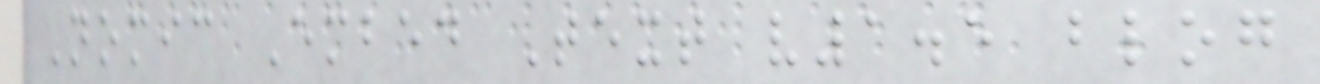Nomic Embed Text v1.5 blog
